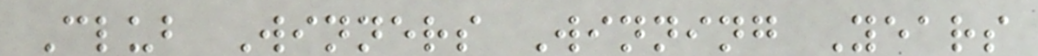Club Winners Winning Years
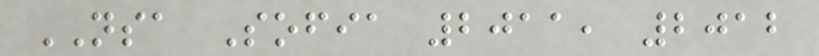NSA Sofia 2011, 2012
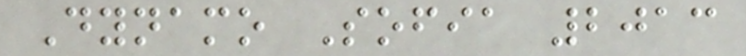Dynamo Sofia 2013
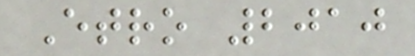Etro 2010
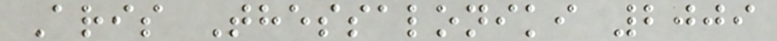Aris Thessaloniki 2009
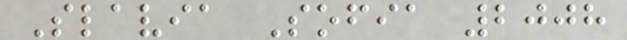Slavia Sofia 2008
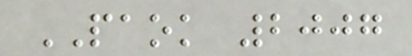PAOK 2007
